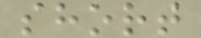short
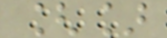[]
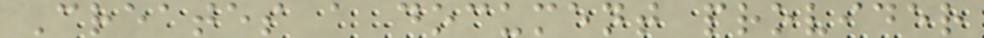Creates a document provider
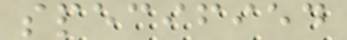specified
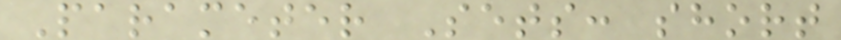Parameter Sets: short
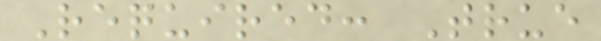Required: True
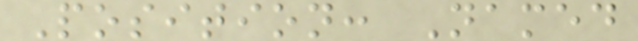Position: Named
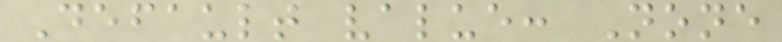Default value: None
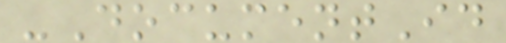-DocumentId
